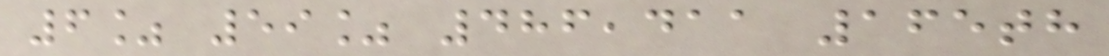6% 59% 486,411 165th
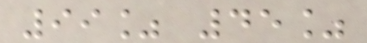99% 45%
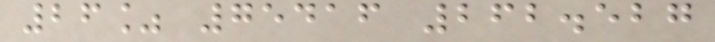26% 75416 262.527
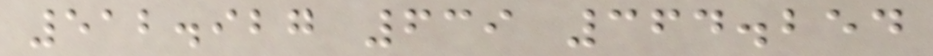512.927 639 364.254
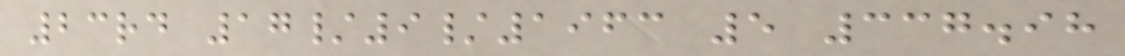23rd 17/9/1963 5 337.98
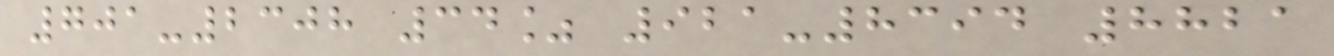701-2308 34% 921-8394 8821
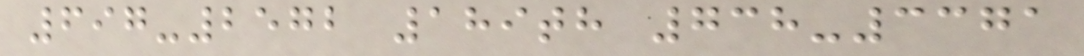697-2572 189th 738-3371
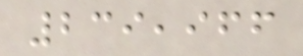239,966
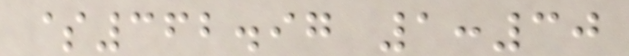$362.97 1:30
